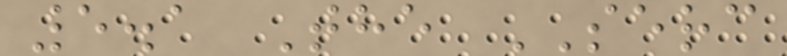5.1 The SERC
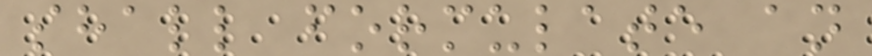shall formulate an
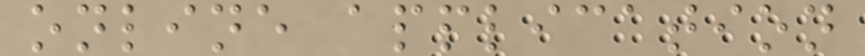online application
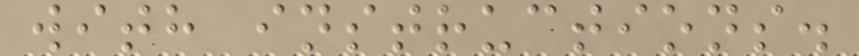with instructions.
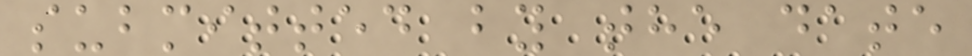submitted by the date
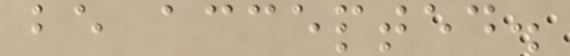be accepted.
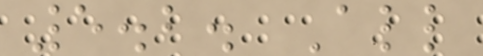5.2. All
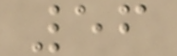56
